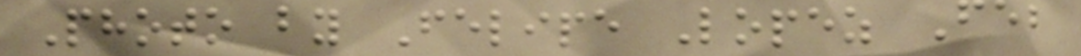Photo by Felipe Lopez Feb
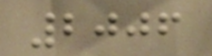2006
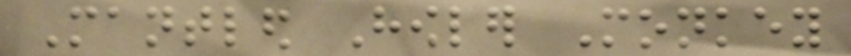Mantled Howler Monkey
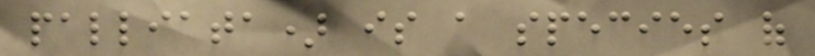palliata) is a species of
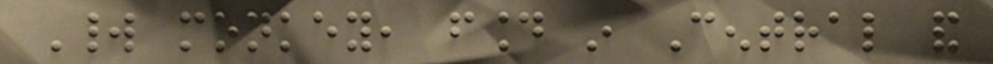World monkey, found in Central and
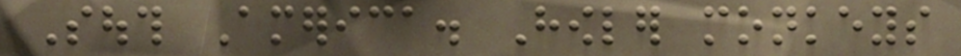South America. Howler monkeys
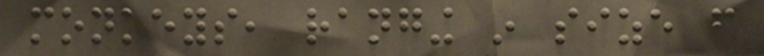monkeys, ranging in size from
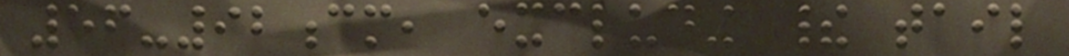56-92cm, excluding their tail
